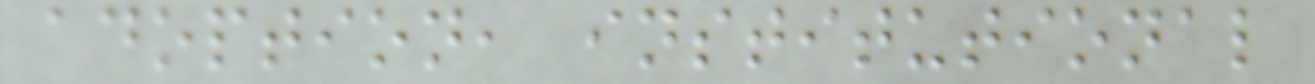adoption, institutional
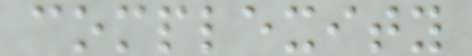complexity
